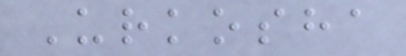Urkosha
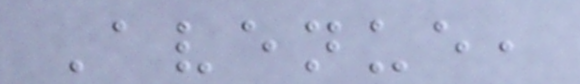Avenue,
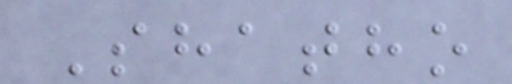Shatho
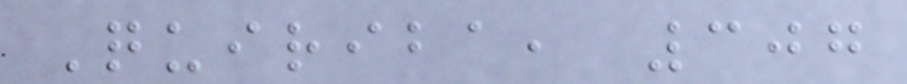Quiriba, 307
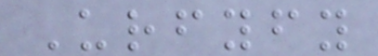Urfyfy
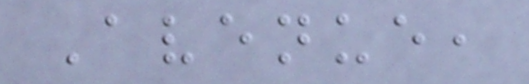Avenue,
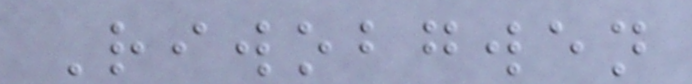Riwobgwen
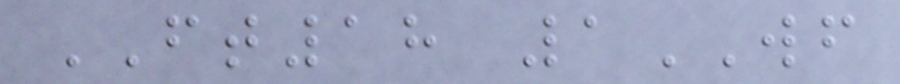FT18 1WF
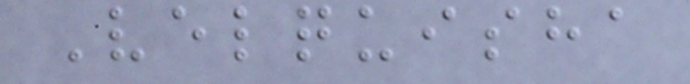Velquisha
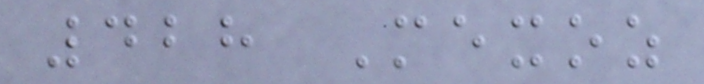428 Mexoz
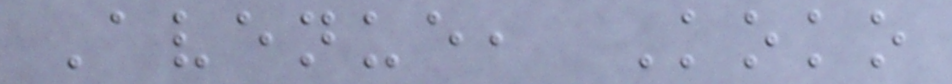Avenue, Koko
